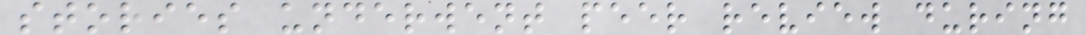stories underwent peer review during
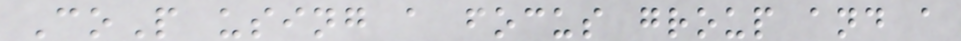CoP using a focus group and a
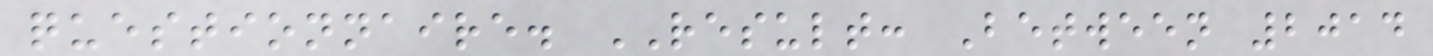questionnaire. RESULT: Between 2014
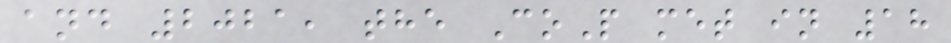and 2021, the CoP met in 18
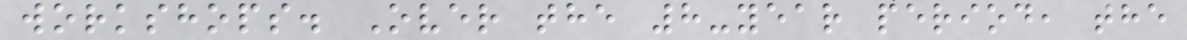workshops. Over the 8-year period, the
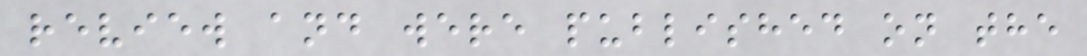review and were published on the
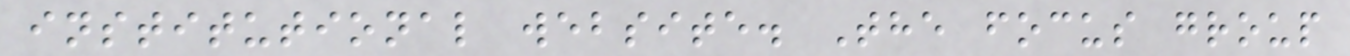institutional website. The focus group
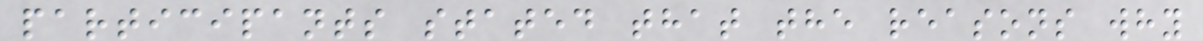participants stated that the reasons why
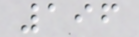196
